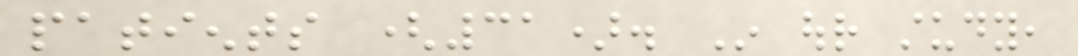patients (31). In our study,
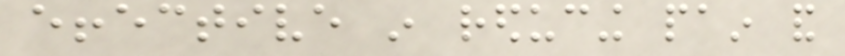effective in reducing pain and
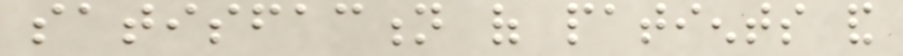satisfaction of patients and
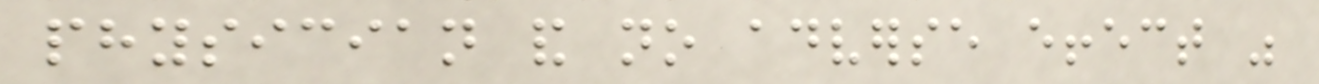physician and no adverse effect was
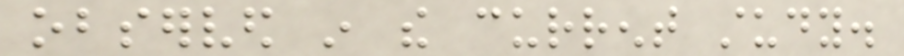observed in the current study.
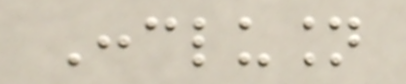Conclusion
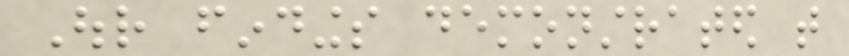Our findings demonstrated that
